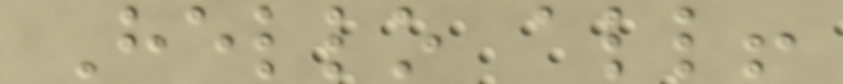Hello all!
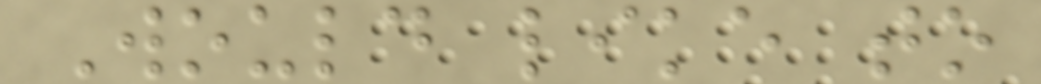Would like to
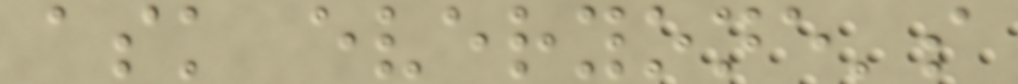ask everyone's
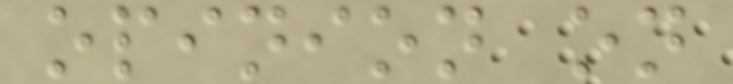opinion on
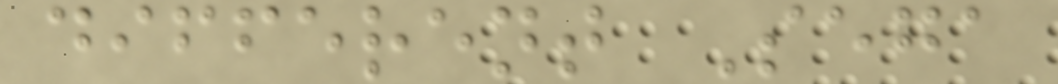different Sega
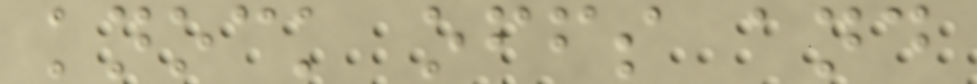knock offs and
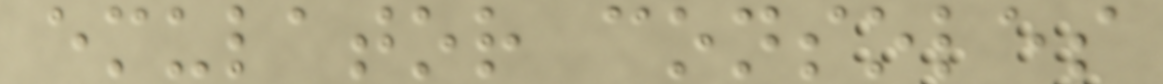emulator consoles
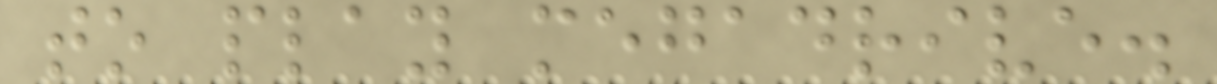to play megadrive.
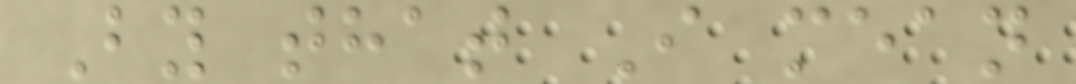By that I mean
